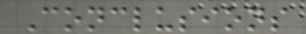Conclusions
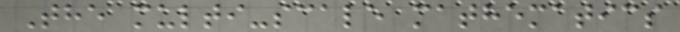The multi-scale mathematics
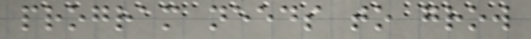program needs to grow
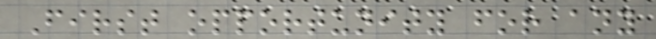First opportunity for any
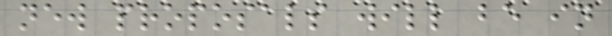new proposals will be in
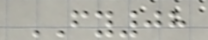FY08
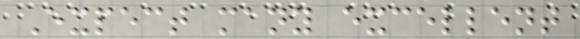Expect many excellent
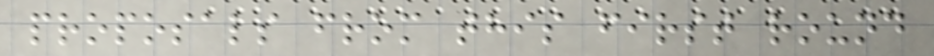proposals from this first round
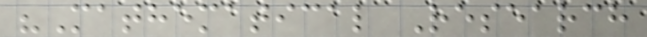"Mathematical Research
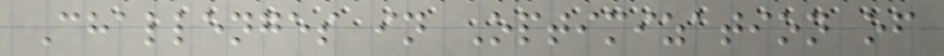Challenges in Optimization of
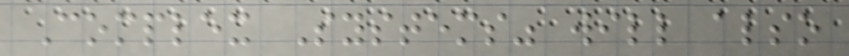Complex Systems" will also
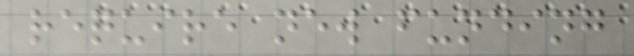require new funding
